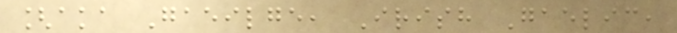[aka Gaeilge, Irish Gaelic,
